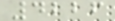4226
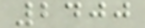2400
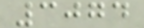3074
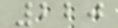220
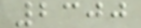2300
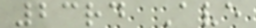23rd Ave
